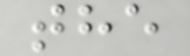the
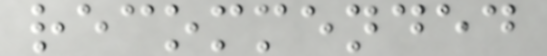recommended
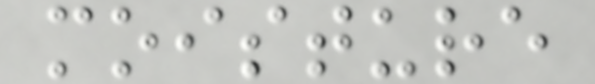moisture
